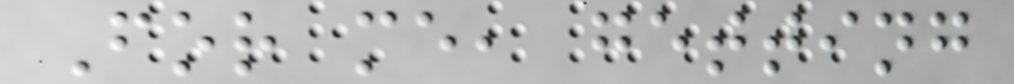For me, getting
